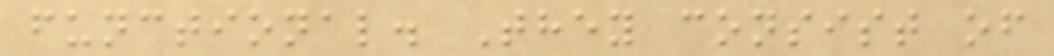functional. They consist of
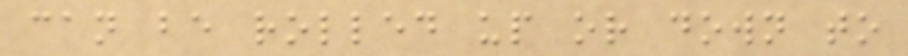can be rolled up or down to
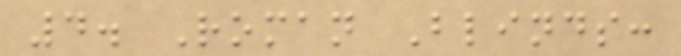4. Roman Blinds:
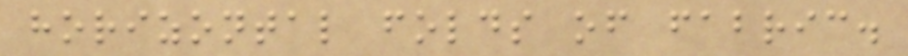horizontal folds of fabric.
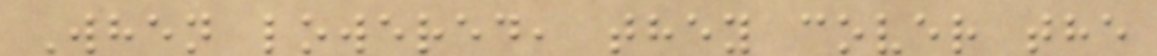When lowered, they cover the
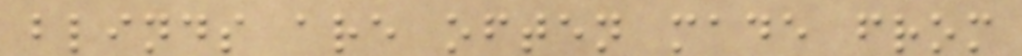blinds are often made from
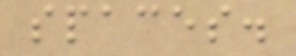spaces.
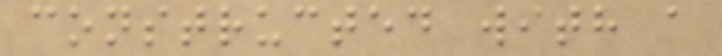constructed with a
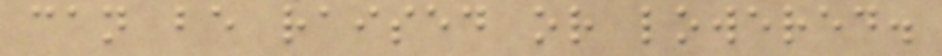can be raised or lowered.
